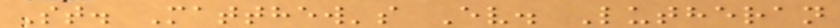St. Matthew's Ev. Lutheran
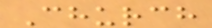Church
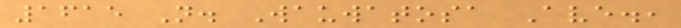1615 N. Wauwatosa Ave.,
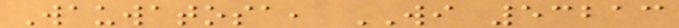Wauwatosa, WI 53213
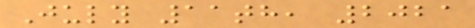July 11th, 2021
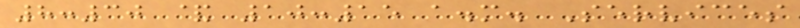8:30 & 10:15 a.m. Services
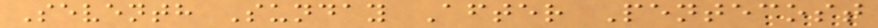Seventh Sunday After Pentecost
